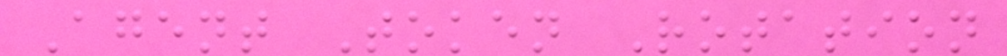Agent Token Rotation
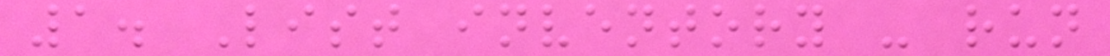1. List inventory - run
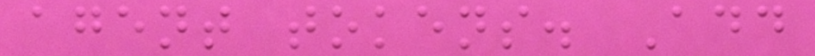agent tokens. Add
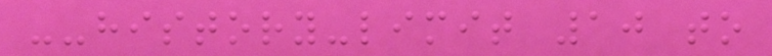--history-limit 10 to
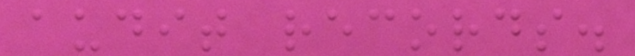audit records.
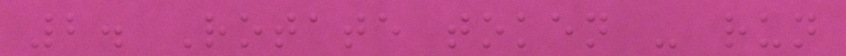2. Rotate token - run
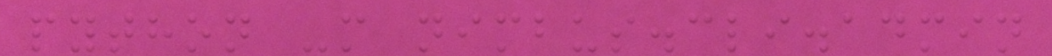python -m nimbus.cli.admin
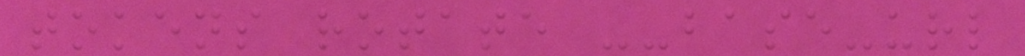tokens rotate --base-url
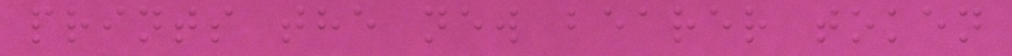prints the new bearer token
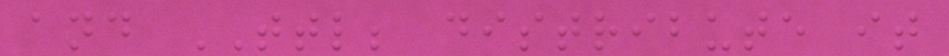and TTL; distribute it
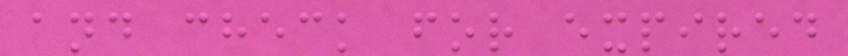and check for expired
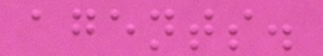agents.
